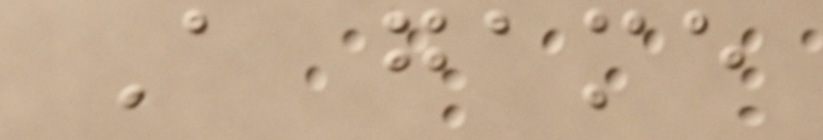A game
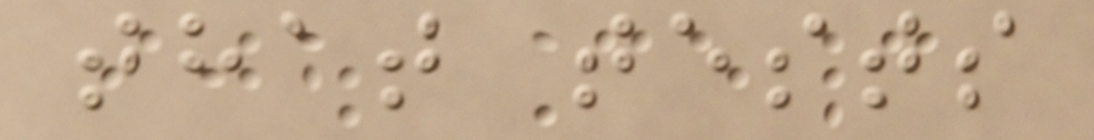that tests
